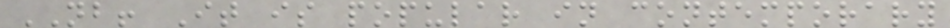NB! It is popular in contemporary
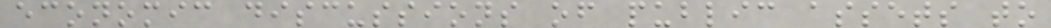economic discussions of public assets to
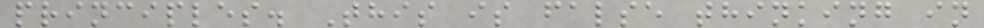principles. This is false thinking in
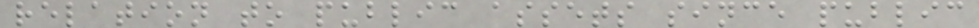relation to public assets since public
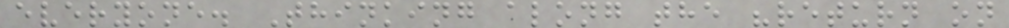everyone. Thinking along the "return on
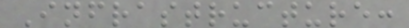Infrastructure:
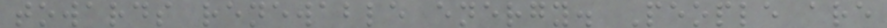towards renewable energy. People are
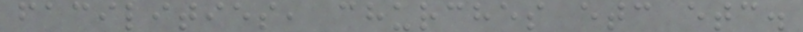facilities, churches etc etc.
